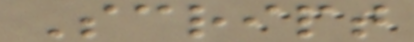Script
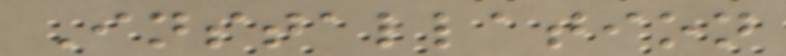Installation
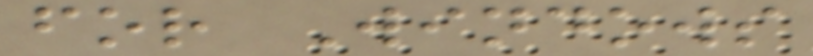for Windows
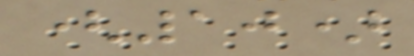(10)
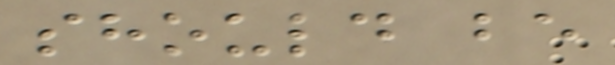should be
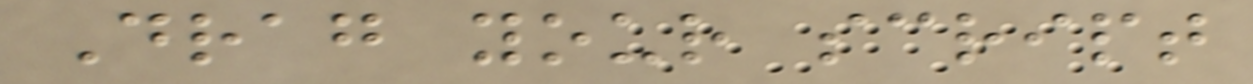Drag your script
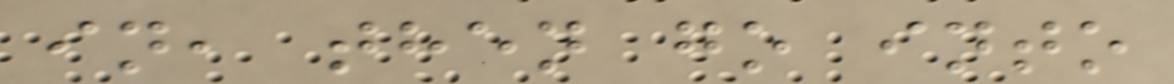in, then go into
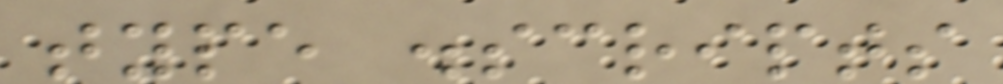type .scripts
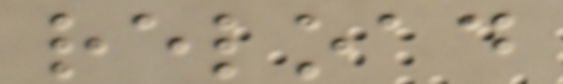reload
